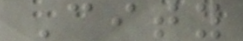City
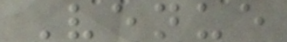Venue
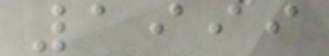1999
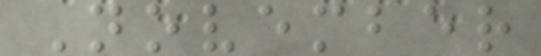November
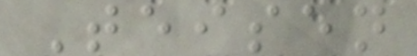Teisen
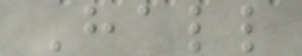Hall
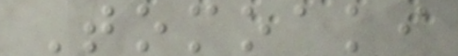Tomoaki
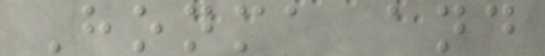Honma and
